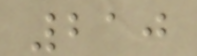210
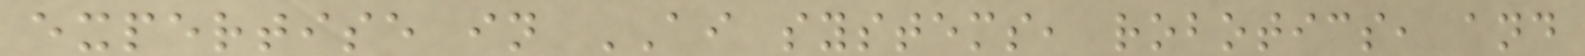expertise in AI systems, robotics, and
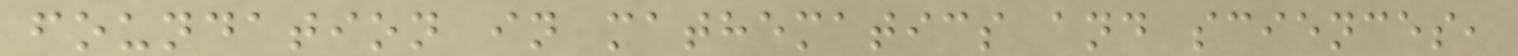foundation in mathematics and sciences,
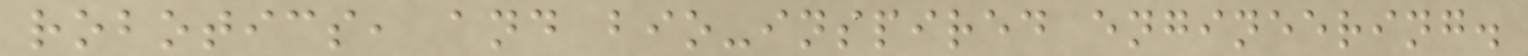robotics, and bio-inspired engineering.
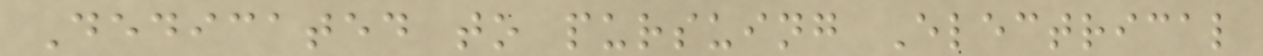Dedicated to pursuing Electrical
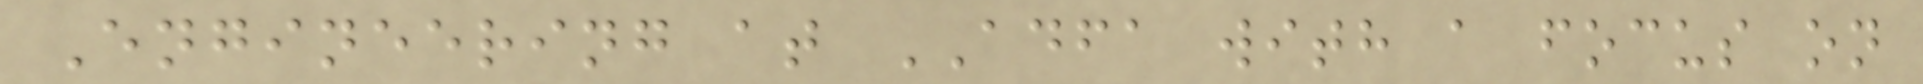Engineering at ADFA with a focus on
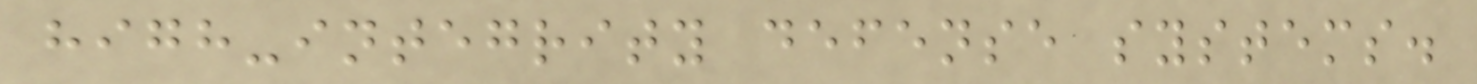high-integrity defense systems.
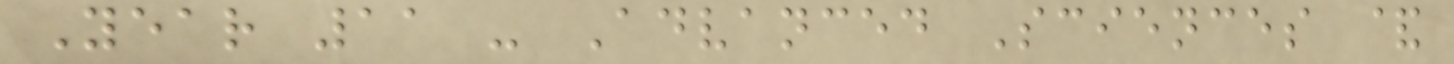Year 11 - Advanced Sciences &
